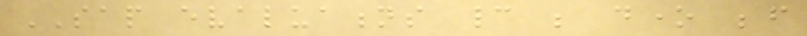SAP evaluations cannot be done before
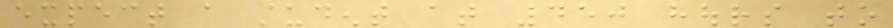expect a student at 450 hours to
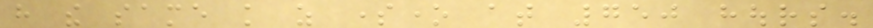have the same knowledge as someone at 750 hours.
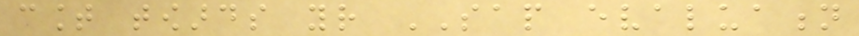count towards your SAP evaluation
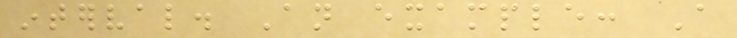interval. An example: A
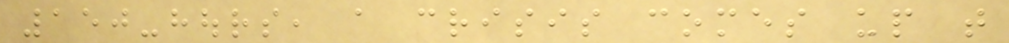150-hours, a crisis comes up that
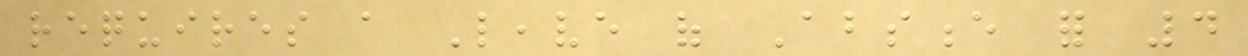requires a Leave of Absence for 4
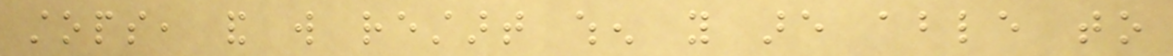stops, and will restart when you are able to
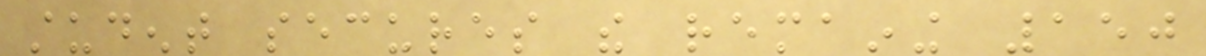student secures the remaining 150
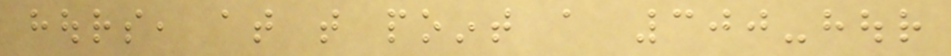hours, at that point a 300-hour
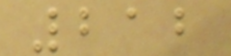212
